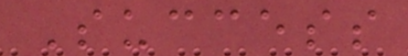Success
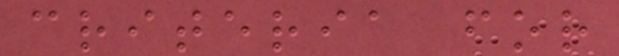criteria for
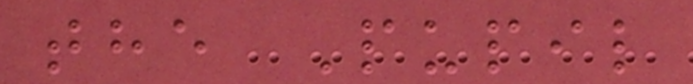the Pupil
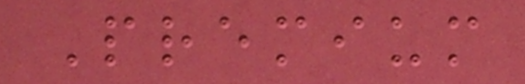Premium
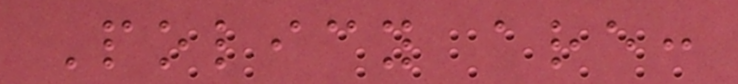Policy are:
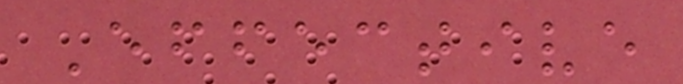Effective
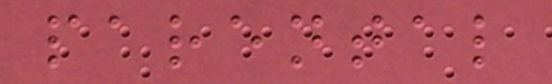parental
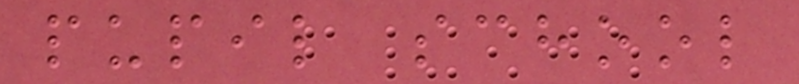pupil school
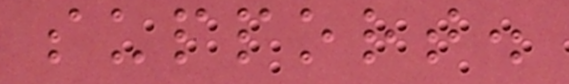support.
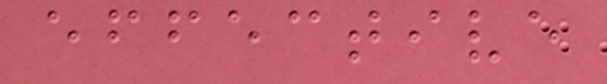effective
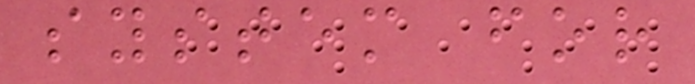system for
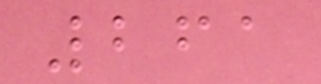261
